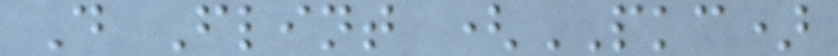D Flint (PKC)
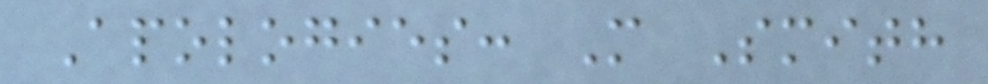Apologies: M Smith
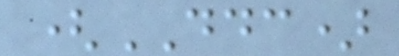(DDC)
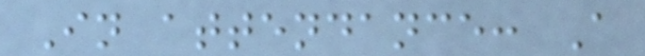In attendance: A
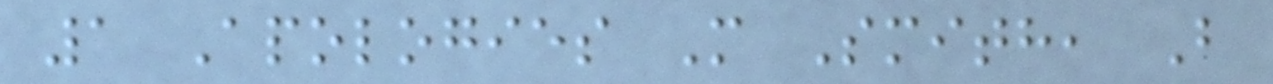1 Apologies M Smith, B
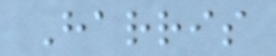Harris
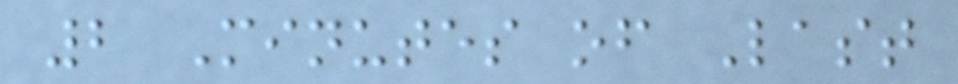2 Minutes of Last
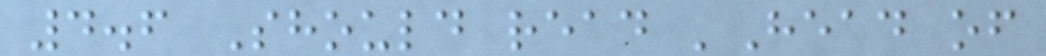4.6 Should read 'Head of
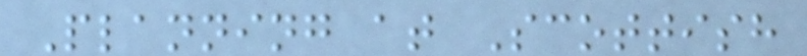Planning at Scottish
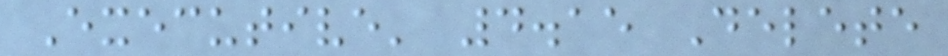Executive' 4.15 Delete
